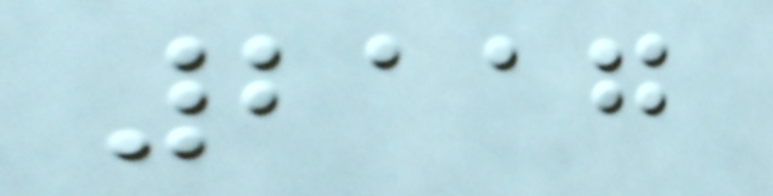2117
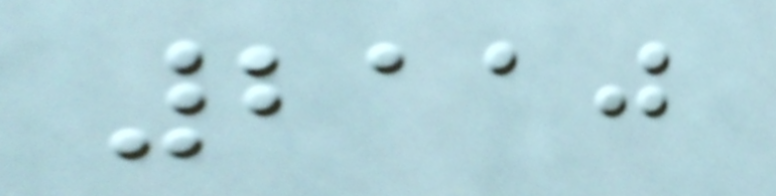2110
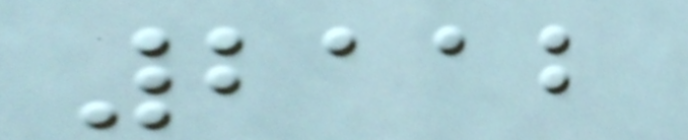2112
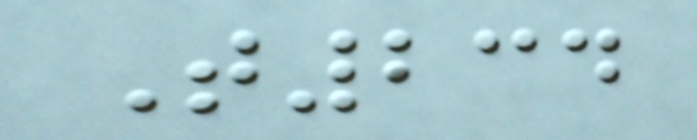T234
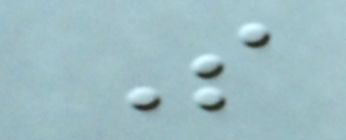S
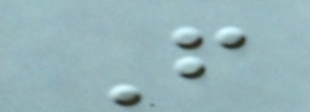F
